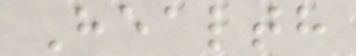Health
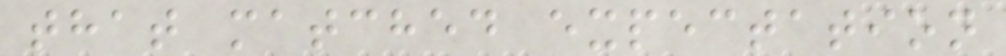that matched expectation
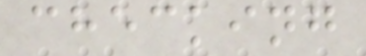checking
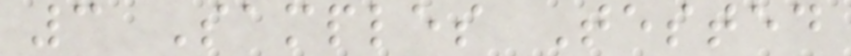3 Samples Tested
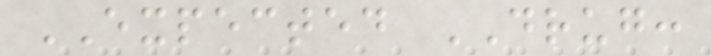EXPECTED DRUG:
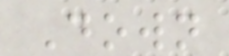Down
